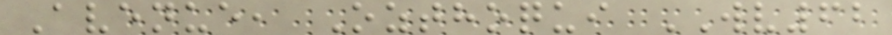Avenue, Ozthoqui WV62
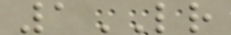1LR
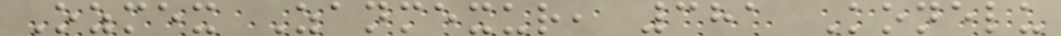Ozmex Zanmexur, 381 Konelu
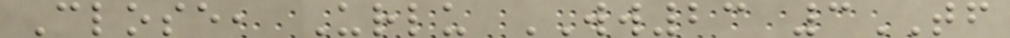Close, Urlu WW23 3TF
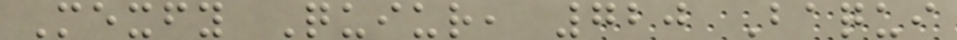Mexfy Quiur, 720 Baqui
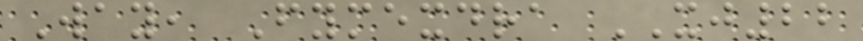Way, Fymexdra XJ22
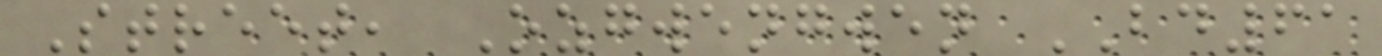Street, Ozgwengwen BD61
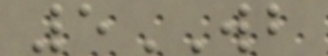5WB
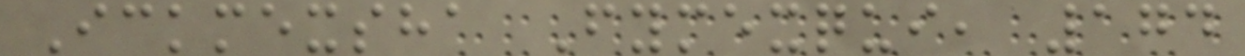Ickmexsha Fymexqui, 174
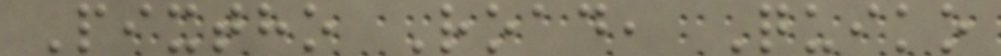Pixtho Road, Quiko
